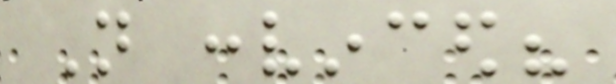Not convinced?
